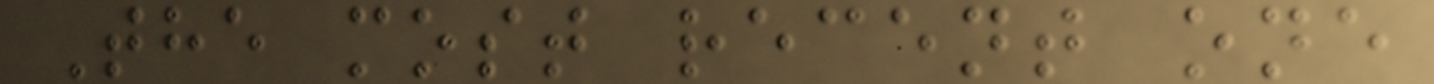The most recent one
